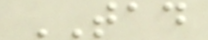TAD
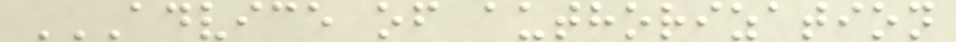ADVICE OF AUTHORIZATION
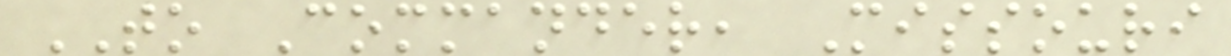TO Commander, Missouri
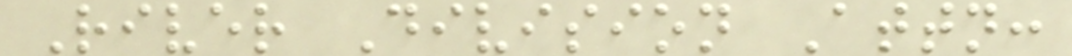River Division Attn:
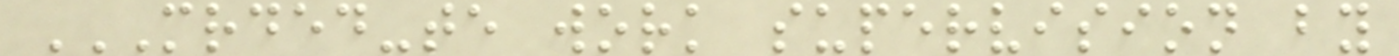MRDED-TE WORK SUPERVISION BY
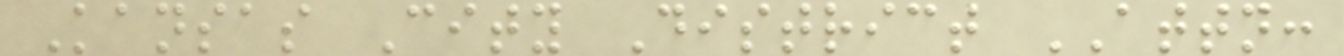Kansas City District ATTN:
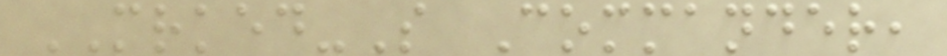MRKED-S Commander,
